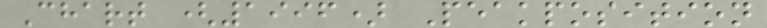Chart (1996) Peakposition
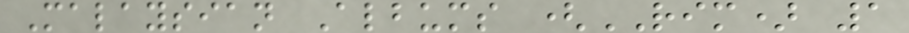Malaysian Albums (RIM) 1
